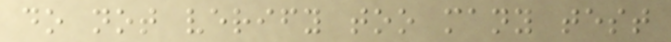do not verify too many test
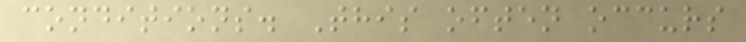conditions. This often occurs
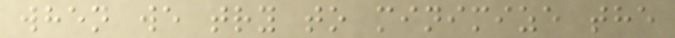when we try to minimize the
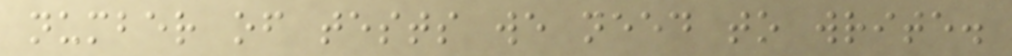number of tests we need to write.
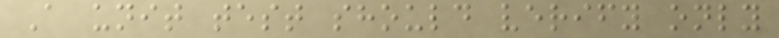A unit test should verify only
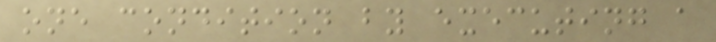one condition by executing a
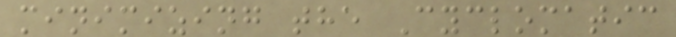minimizing the Cyclomatic
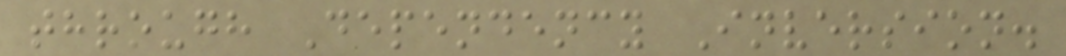through Dependency Inversion.
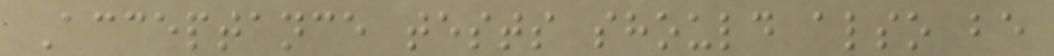Acceptance tests should also be
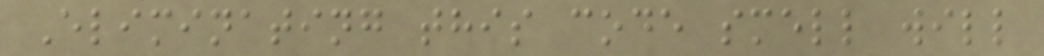Eliminating this code smell will
